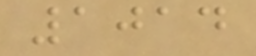1014
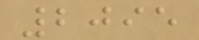2095
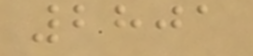2801
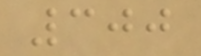300
